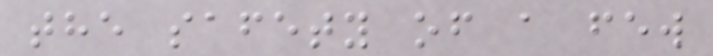the safety of a few
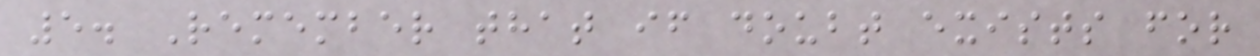5. Remember that if doubt exists for
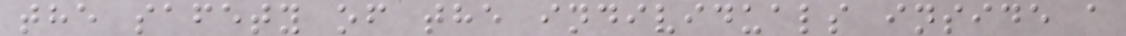the safety of the individuals inside a
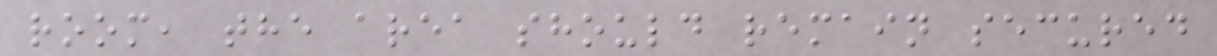room, the area should remain secured
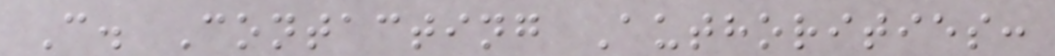C. Contacting Authorities:
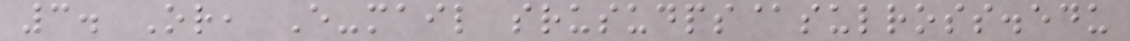3. Or, E-mail srusudps@sulross.edu
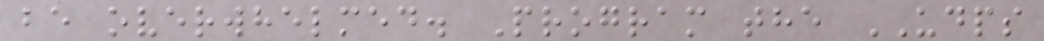be overwhelmed. Program the UDPS
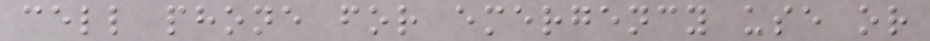cell phone for emergency use or
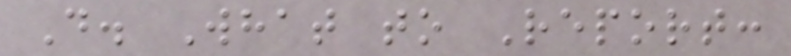D. What to Report:
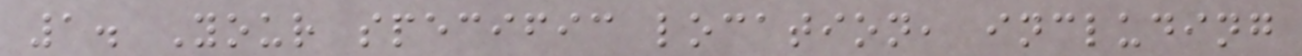1. Your specific location, including
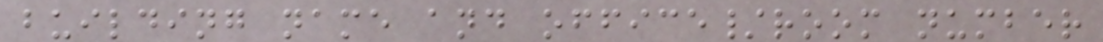building name and office/room number
